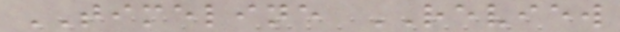TIMELINE REVIEW
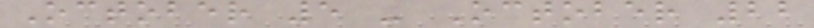October 5 - October 22
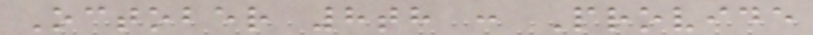October 8th : Provide
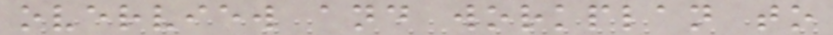overview and workplan to
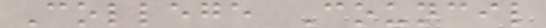College Council
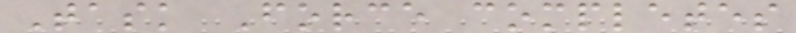Task Force completes
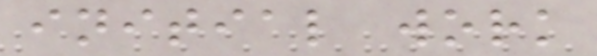initial work
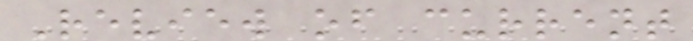Review of current
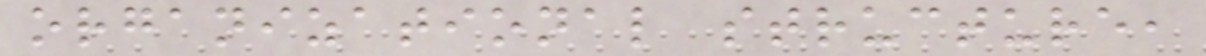organizational structure,
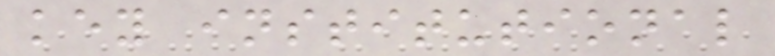key institutional
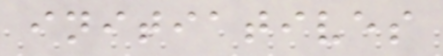initiatives
